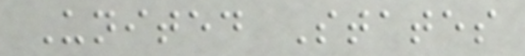United States
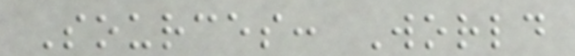Sources: World
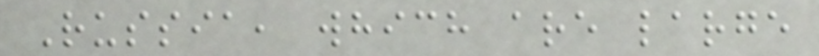Russia, which are large
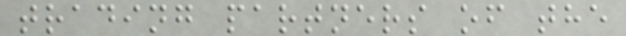trading partners of the
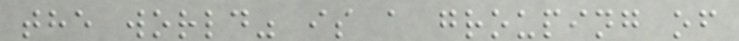the world" is a grouping of
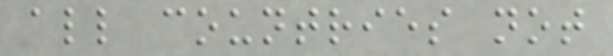all countries not
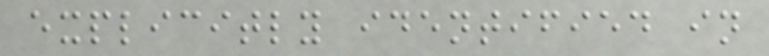explicitly identified in
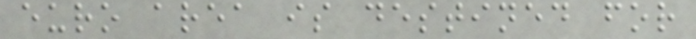euro area is destined for
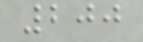200
